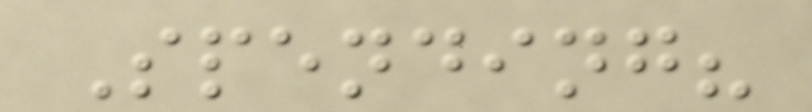Spending?
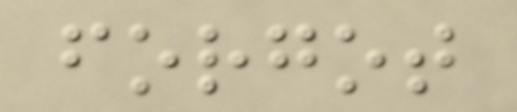forgot
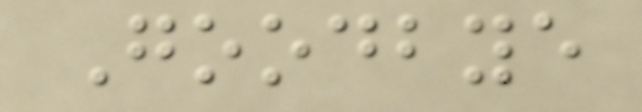Goodbye
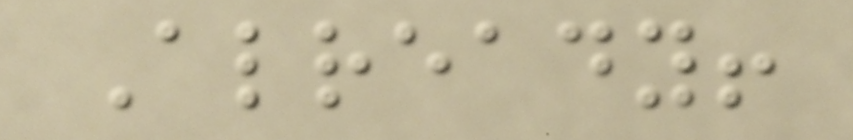Already!
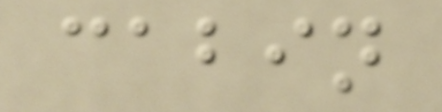cabin
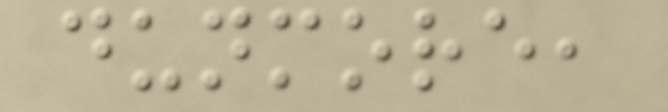dunmore,
